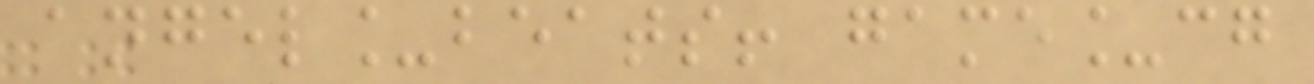angel_beats! game_cg
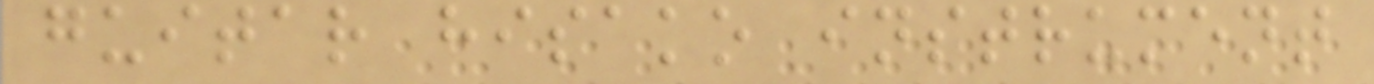guitar hisako instrument
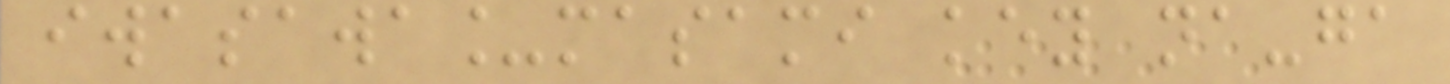iwasawa_masami key na-ga
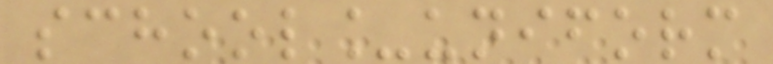school_uniform
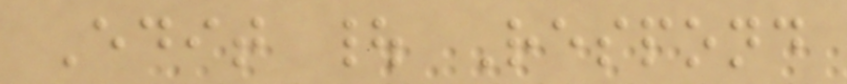Edit | Respond
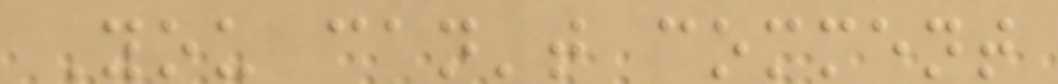You can't comment
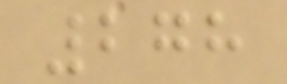278
